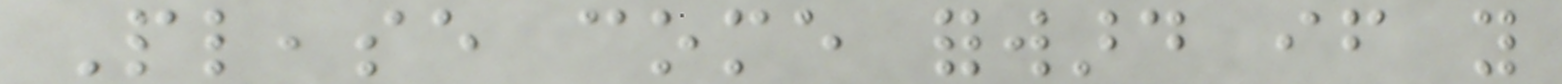Please come forward if you
